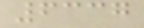6337
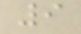9
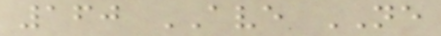160 AVE NE
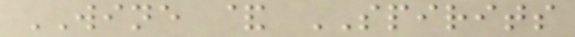WINE & SPIRITS
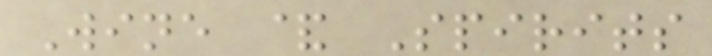Wine & Spirits
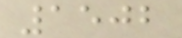1502
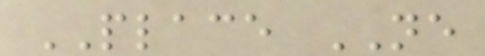PLACE NE
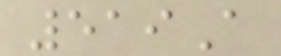519A
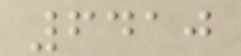6410
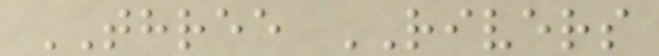THREE RIVERS
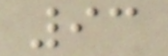93
